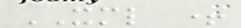XML +
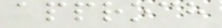approch
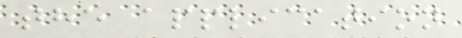the application
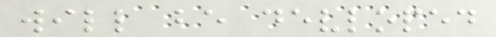will be devloped
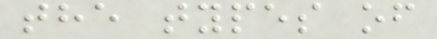the types of
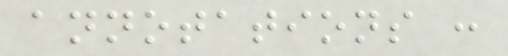annotations :
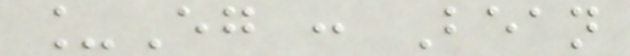_Eg : Bean
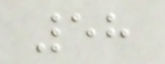58
